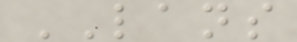LANS
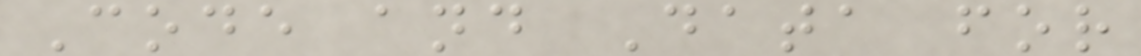Code and Data for
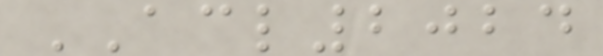ACL2024
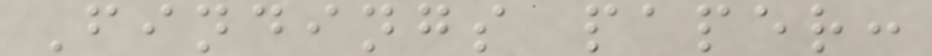Findings paper:
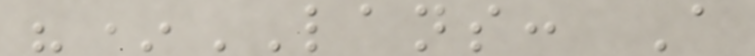"*LANS: A
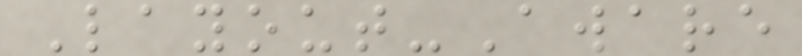Layout-Aware
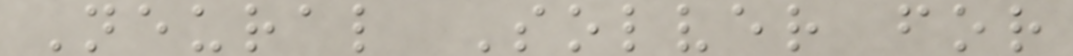Neural Solver for
